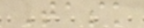Task
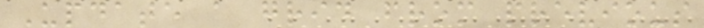Update a grid from previous
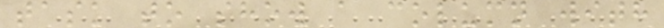task to show a column with
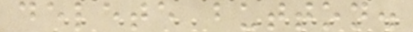delete button.
